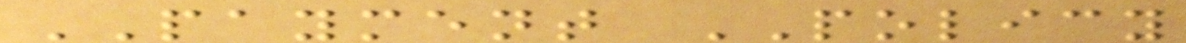PAYMENT POLICY
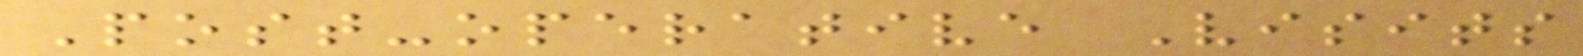Post-operative Visits
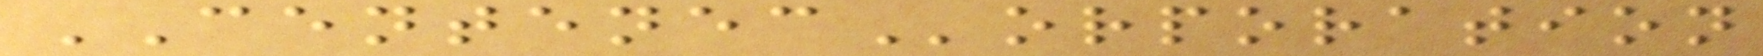CENTENECorporation
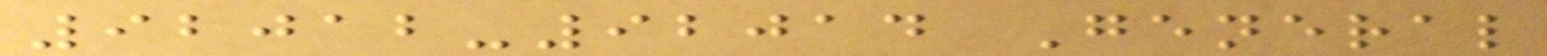92012-92014 General
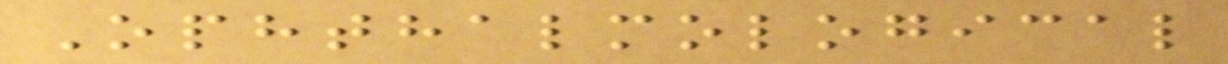Ophthalmological
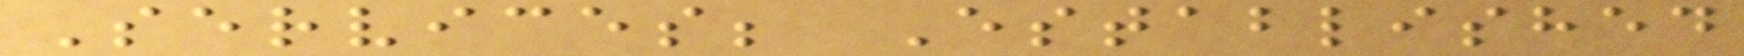Services; Established
